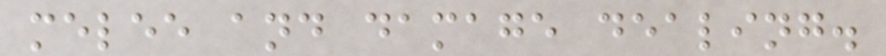melee and damage dealing.
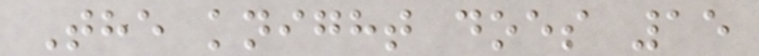The knight does 15
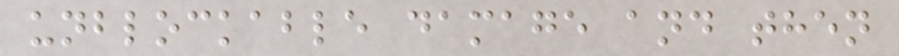unblockable damage and then
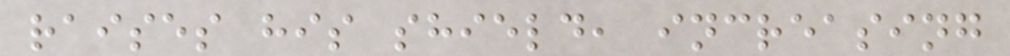raises his shield, increasing
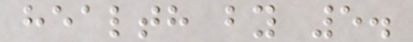health by 5.
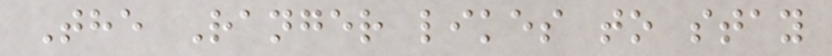The Ranger likes to stay
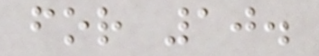for 10.
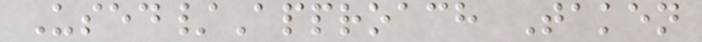Used/Approach Taken
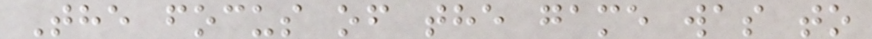The focus of the game was to
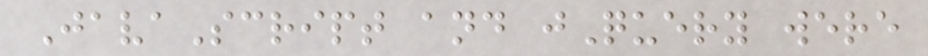JavaScript and jQuery were
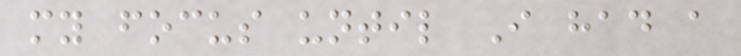my focus until I had a
